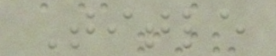Title
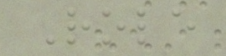Role
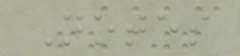Notes
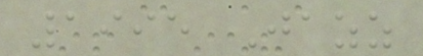1995 Jazz
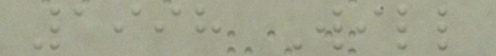1998 Will
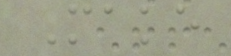Make
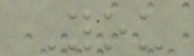You
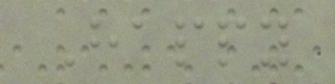Happy
